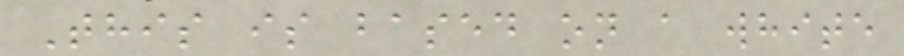This is based on a white
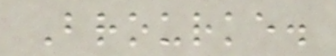Brourke.
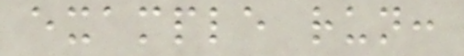example run:
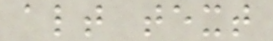alt text
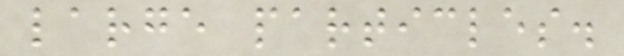large particles.
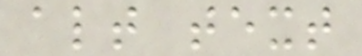alt text
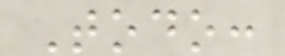Todo:
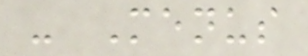- Menus
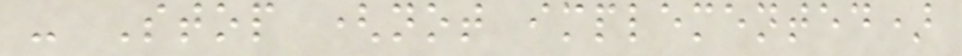- Stop (not implemented)
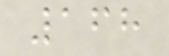168
